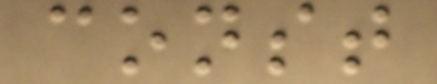const
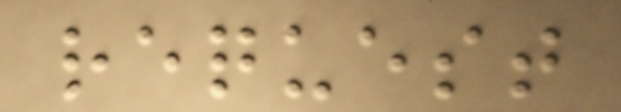request
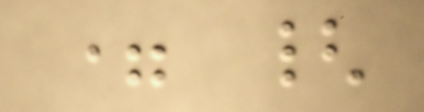= {
